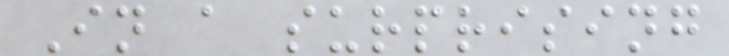In a surprising
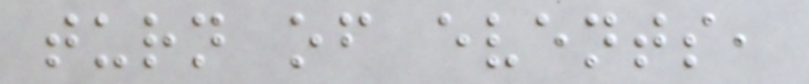turn of events,
